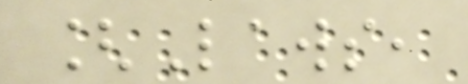[Laws,
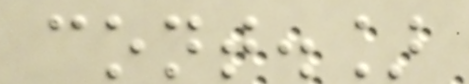cont.]
